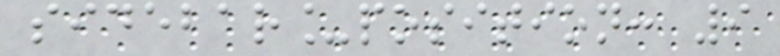sidebar_position: 9
